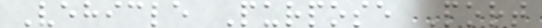Vehicle Purpose Port
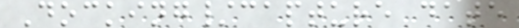Docking/capture date
